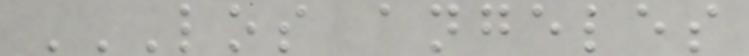LOS ANGELES
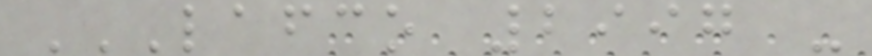LAFCO 2997 -
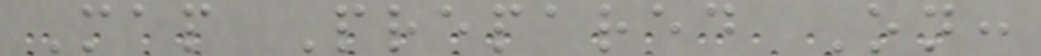Map Prepared On:
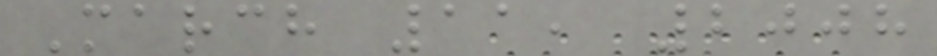March 11, 2008
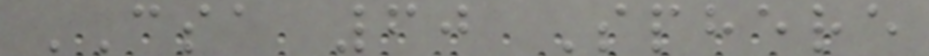CSA 60 Sphere
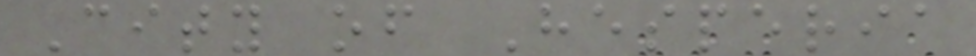City of Hesperia
